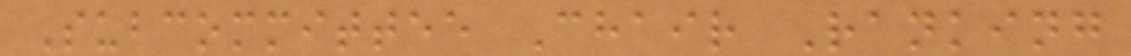Subcommittee Chair Ranking
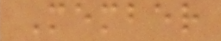Member
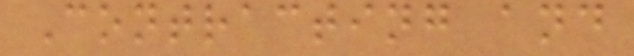Contracting and
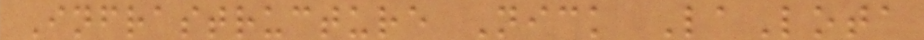Infrastructure Nick LaLota
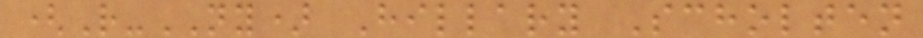(R-NY) Hillary Scholten
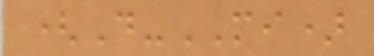(D-MI)
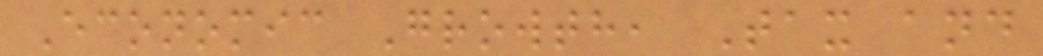Economic Growth, Tax and
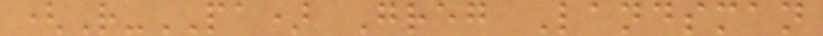(R-PA) Greg Landsman
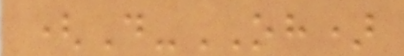(D-OH)
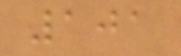101
